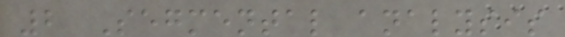2 Segmental analysis
